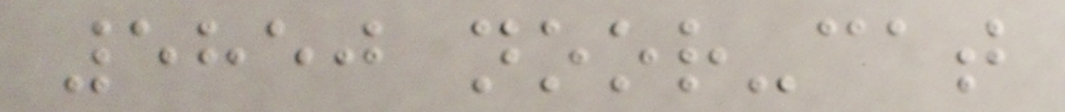5850 noor-cat
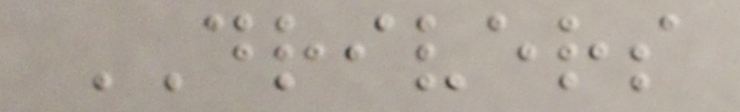DRIVERS
